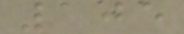105
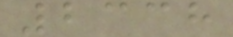2338
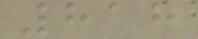818
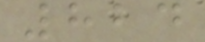824
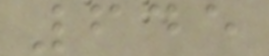645
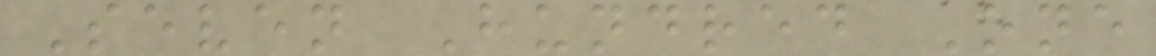Seven Hundred One
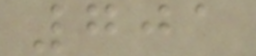701
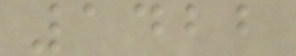1422
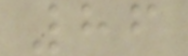86
